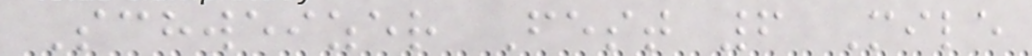Schweizer Fest 6 Mile
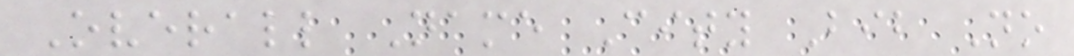Overall Name City Bib No
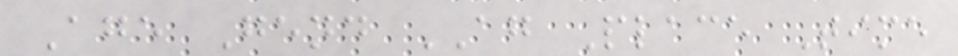Age Gend AG Place Time
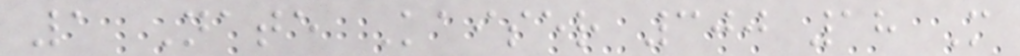1 Nate Kaiser 300 18 M
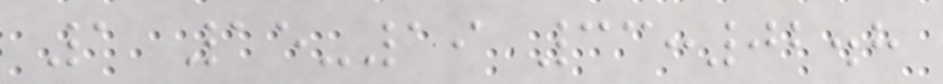1 15-19 33:02.8
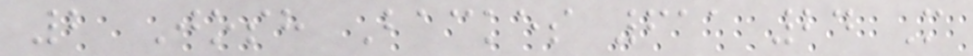2 Josh Backes 611 24 M
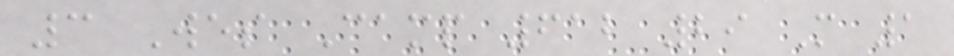3 Wes Camp 612 29 M 1
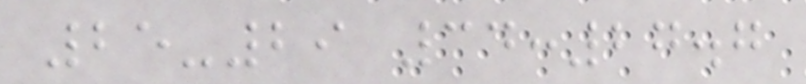25-29 34:27.7
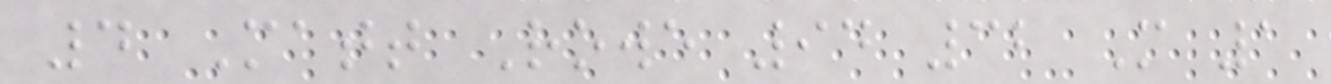4 Matt Rowe 94 32 M 1
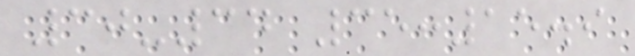30-34 35:15.9
